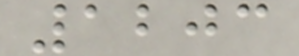1203
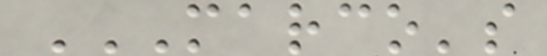MARCO'S
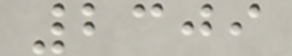2309
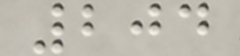204
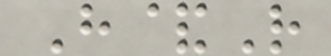H&R
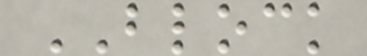BLOCK
